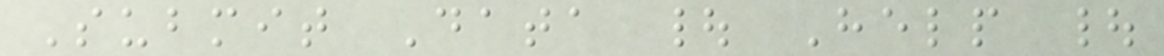Submit Data | Help |
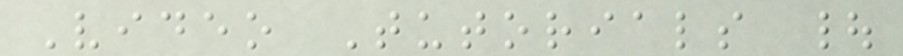Video Tutorials |
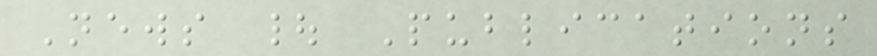News | Publications
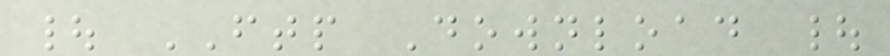| FTP Download |
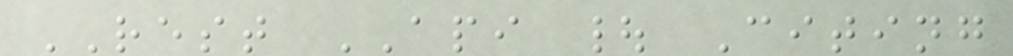REST API | Citing
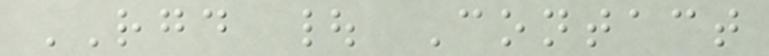RGD | Contact
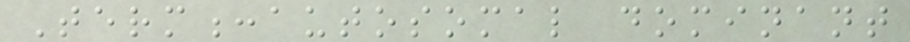Term:autosomal dominant
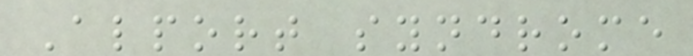Alport syndrome
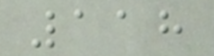118
